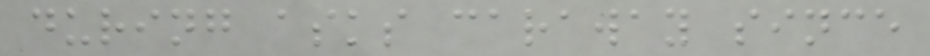during asks caraway since
